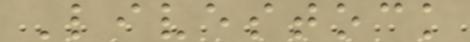Livestock
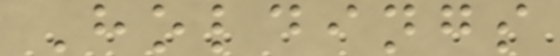Holdings
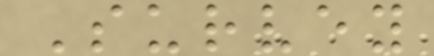Survey
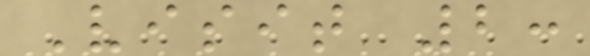Visit 2:
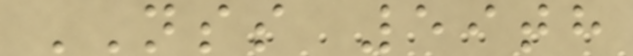NSS 59th
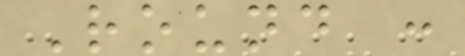Round :
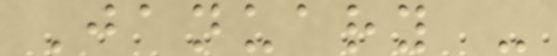January -
